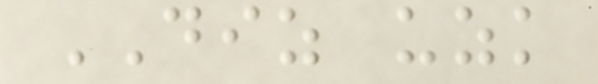DIZ uzk
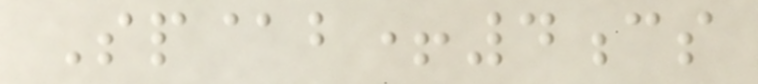Sp@b+4cs
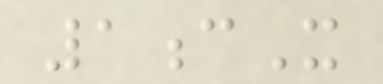1cX
